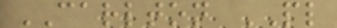CARLTON PL
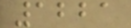1221
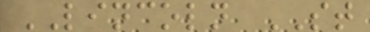LINCOLN ST
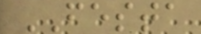FESTA
